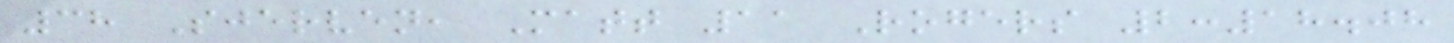38 Sjerven, Matt 11 Rogers 2:18.08
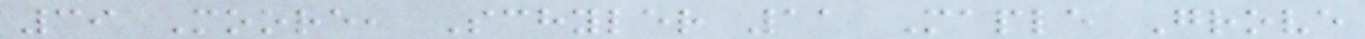39 Moore, Schyler 11 Maple Grove
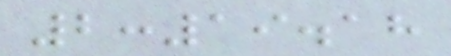2:19.18
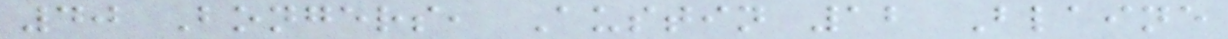40 Bongers, Austin 12 Blaine
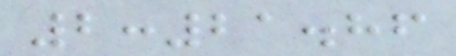2:21.86
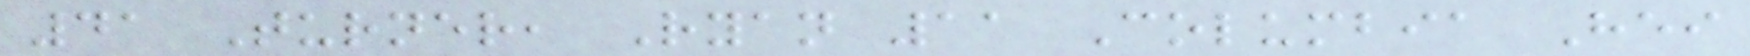41 Turner, Ryan 11 Columbia Hei
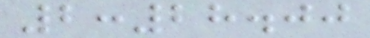2:28.00
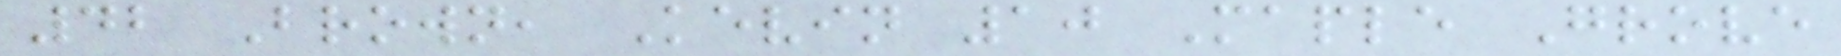42 Brown, Kevin 10 Maple Grove
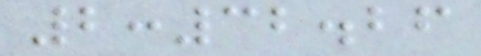2:32.26
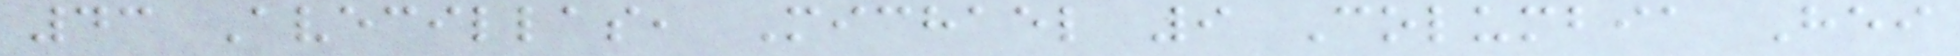43 Avecillas, Michael 9 Columbia Hei
